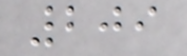209
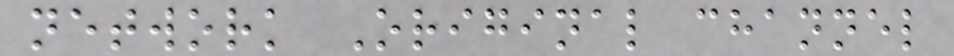network Original channel
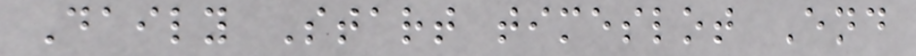Daily Start timeslot End
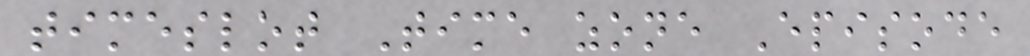timeslot Time zone Episode
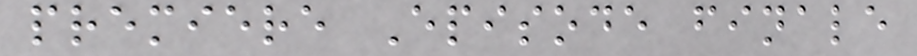premiere Episode finale
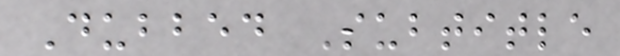Dubbed Subtitle
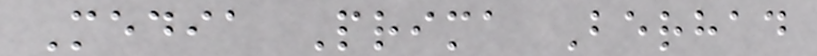Media Prima Berhad
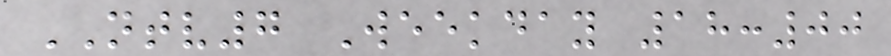NTV7 Weekday 18:00
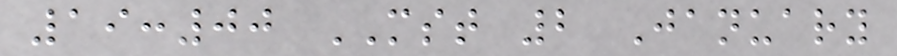19:00 MST 2 January
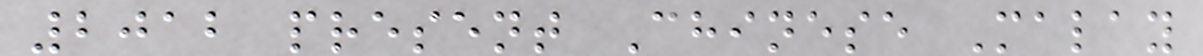2012 present Chinese Malay
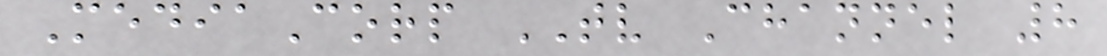MediaCorp TV Channel 8
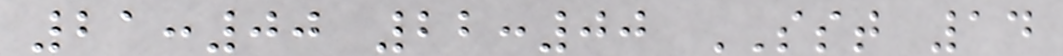21:00 22:00 SST 14
